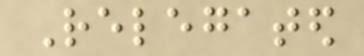Relegated
